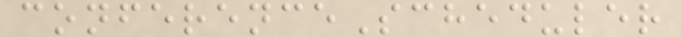conferenceScheduler
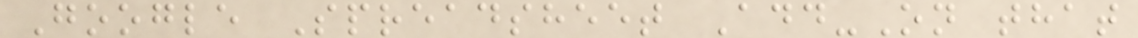Google Spreadsheet Add-On that
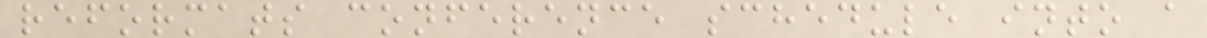reformats conference schedule into a
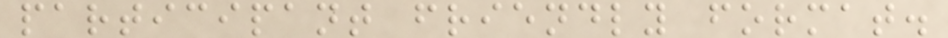participant friendly format.
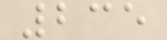235
